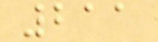211
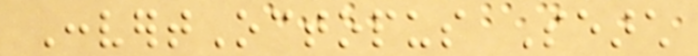ConvertOctopus Search
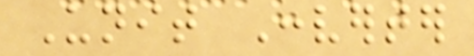Unit Converter
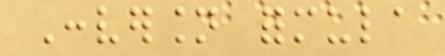Conversion formula
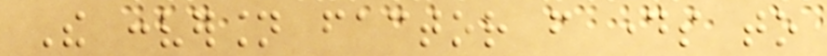The conversion factor from days to
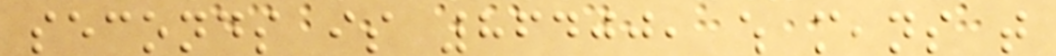seconds is 86400, which means that
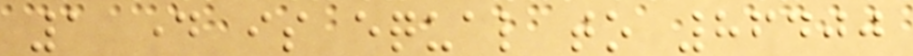1 day is equal to 86400
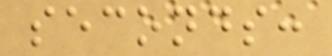seconds:
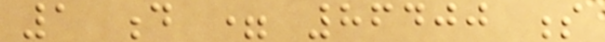1 d = 86400 s
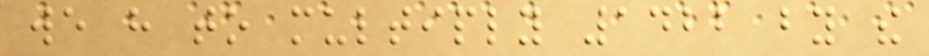we have to multiply 1422 by the
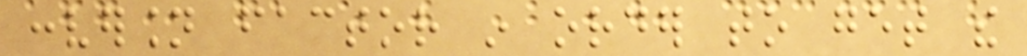conversion factor in order to get the
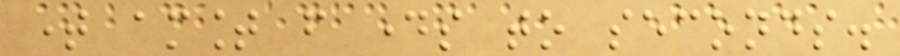time amount from days to seconds.
